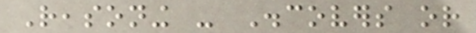Reasoning - Discovers or
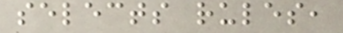selects rules,
